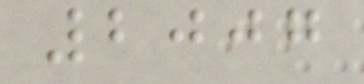2007
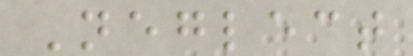Neglect
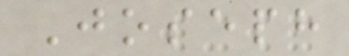Joseph
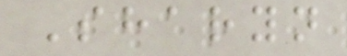Sharyn
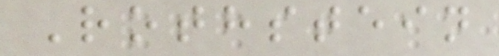Rothstein
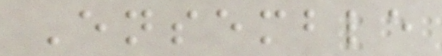Ensemble
